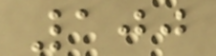100
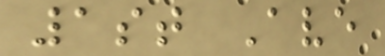1st Ave
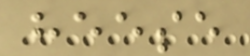heese
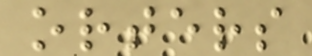orters
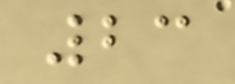23
